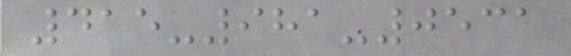415-981-0531
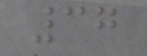37
